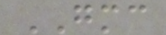GMC
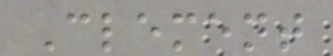Clement
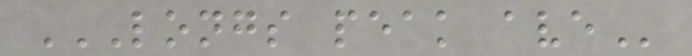LONGS PEAK AVE
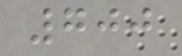700
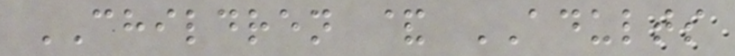CHILDREN & ADULTS
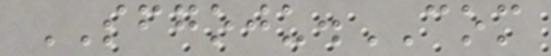SFGOJU.COM
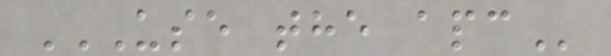USE THE APC
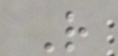R
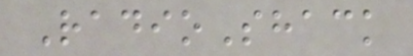RadioShack
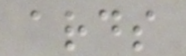ards
